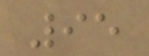95
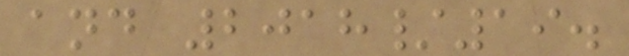and 2018/19.
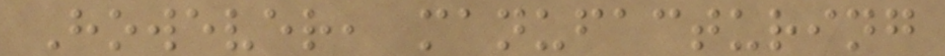However, manufacturing
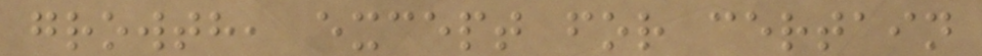growth, except for certain
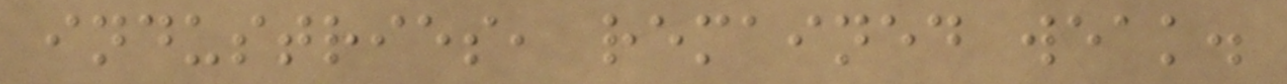industries, remained weak.
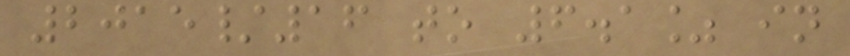2015/16 to 6.1% in
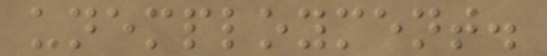unemployment.
